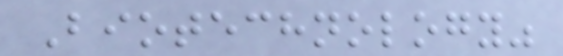Biotechnology"
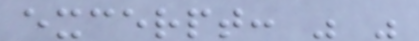excerpt: " "
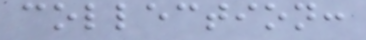collection:
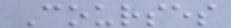Courses
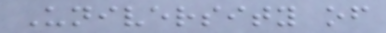University of
